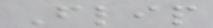Flip
